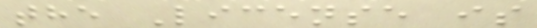the License is
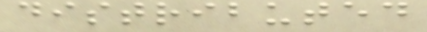distributed
